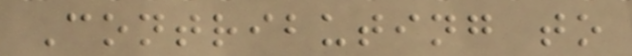Contributing to
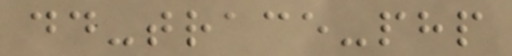dd-trace-php
